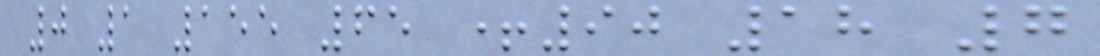0 1 155 65 +90 18 7
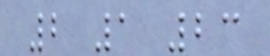2 1 23
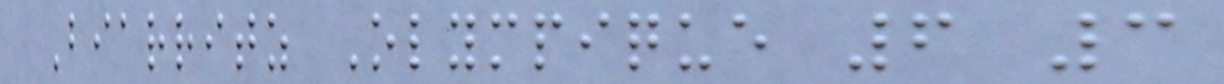Biarritz Olympique 6 3
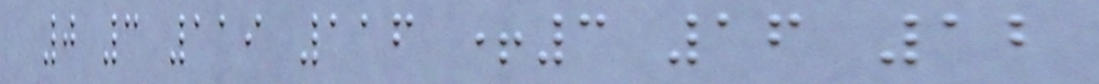0 3 119 116 +3 16 12
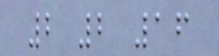2 2 16
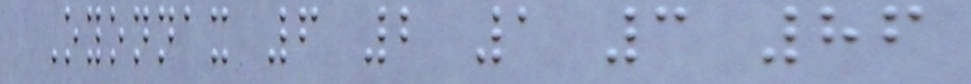Oyonnax 6 2 1 3 86
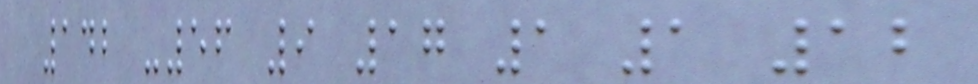142 -56 9 17 1 1 12
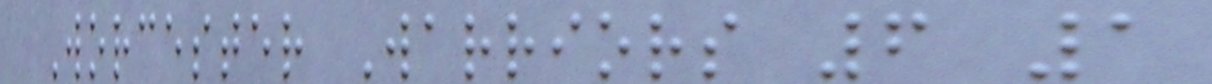Worcester Warriors 6 1
